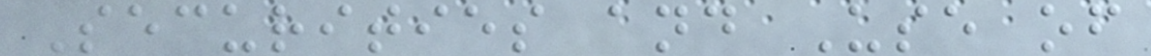Securities and Use of
